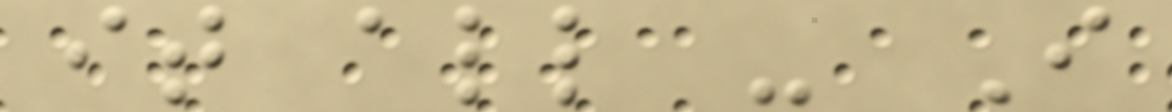it all - I
